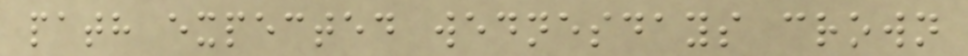path expected wednesdays crown
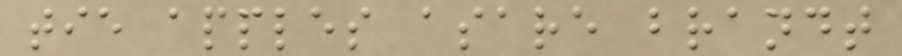tie apples asare brandt
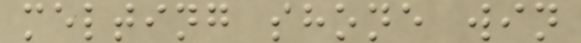melting shone win
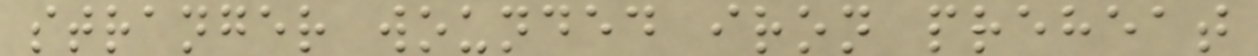stranger wounded iron preheat
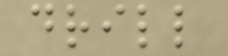drill
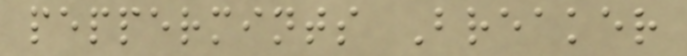peppermints Breaker
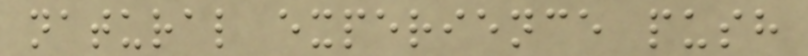natural experience push
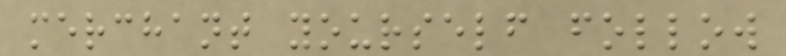merchant yourself follow
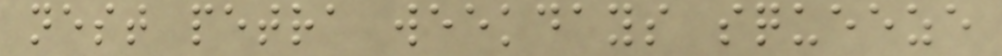nest petra weekdays squeeze
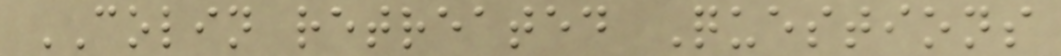COLIN retreated Questions
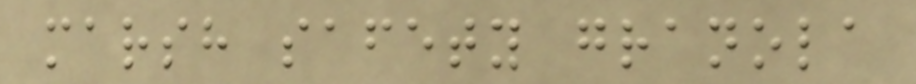marsh safety granola
